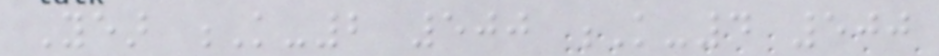Year K-2 500 K-4 500
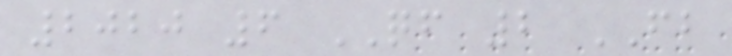2020 6 QF 2 FB
